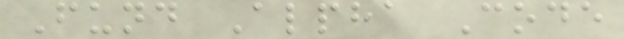Fund Alpha Code
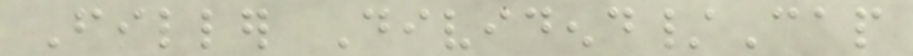Filler Dividend/Cap
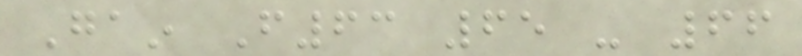Gain F63 65 - 66
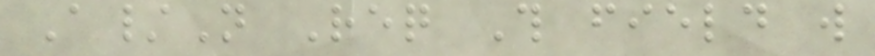A/N Req This field will
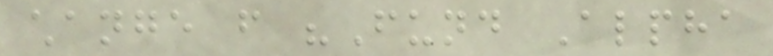change from "Fund Alpha
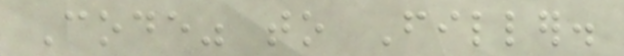Code" to Filler.
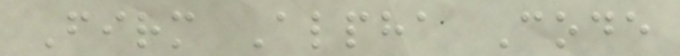Firm Alpha Code
